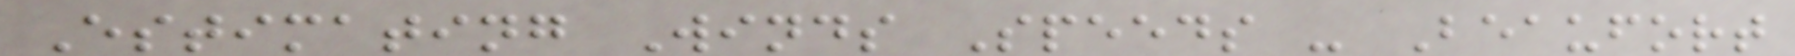Estimating Winds Speeds - Beaufort
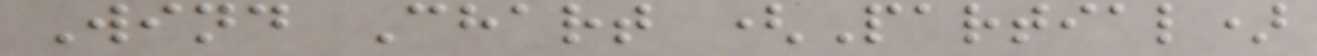Wind Chart (Partial)
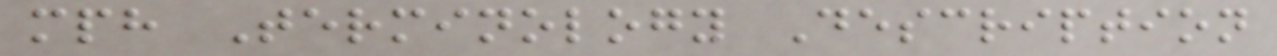mph Terminology Description
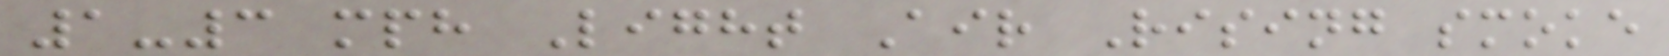1-3 mph Light Air Rising smoke
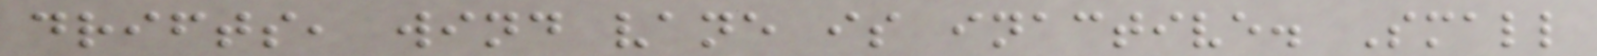drifts, wind vane is inactive. Small
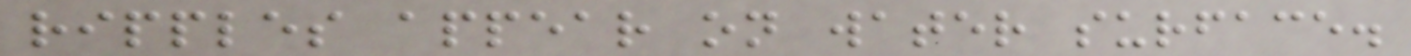ripples appear on water surface.
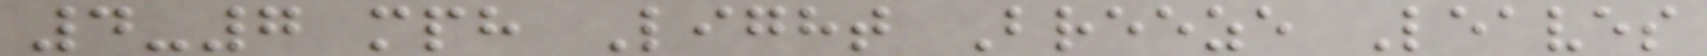4-7 mph Light Breeze Leaves
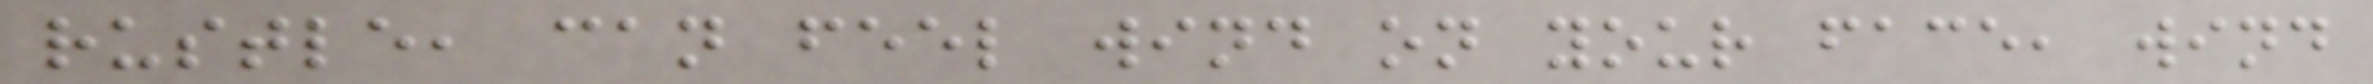rustle, can feel wind on your face, wind
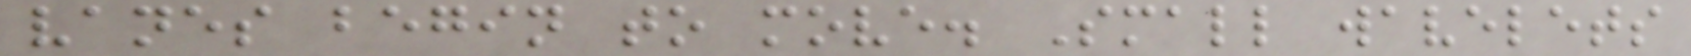vanes begin to move. Small wavelets
